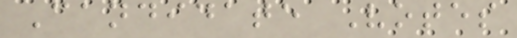Candidate Votes
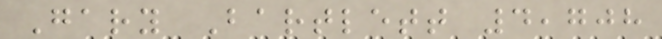Gary Bartlett 4,708
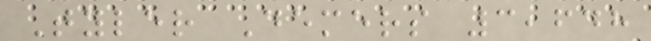Tyler Demers 3,648
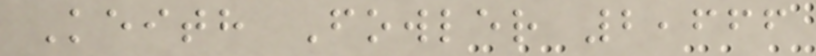Keith Fowler 2,666
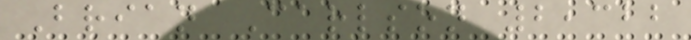Brian Carlson 2,322
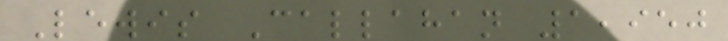Lewis Callahan 1,950
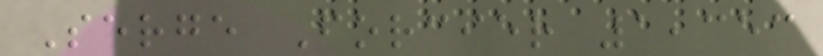Serge Forcier 1,353
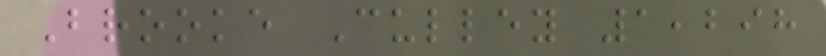Brooke Culley 1,298
